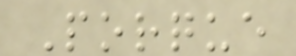Porque
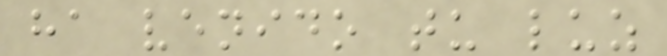ha venido tu luz
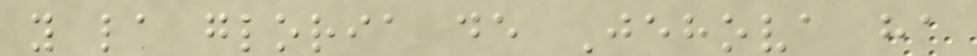y la gloria de Jehova ha
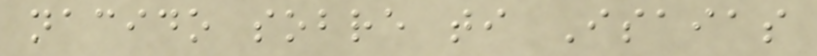nacido sobre ti Isaias
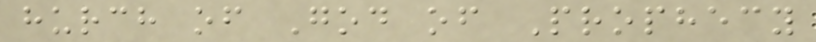hurch of God of Prophecy
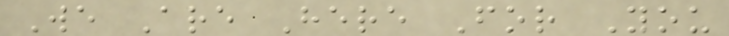We Are Here For You
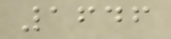1646
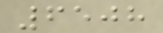6508
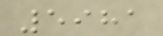5981
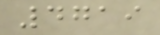4719
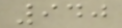940
